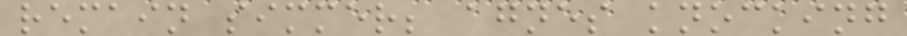remain simmer; agnes knocking
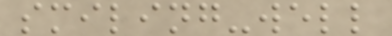smiling-well
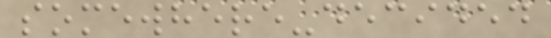somewhere-decided
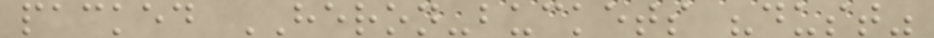packed HERON-buckets "dust"
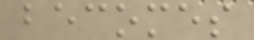becomes
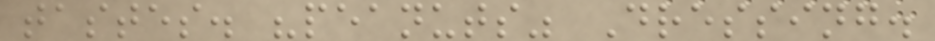tastes. "peanuts" Dressing.
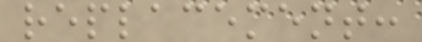replacement:
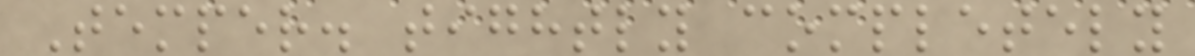Temper. tightly completely
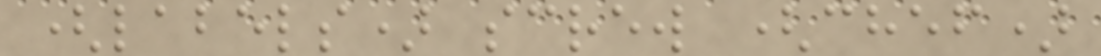(labels) screw (chef)
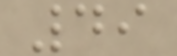49
